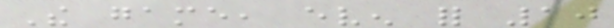The game, even for 10
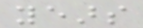years
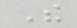The
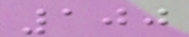100
